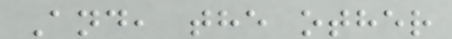And, the other
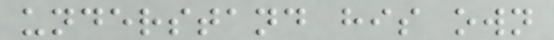understand his own
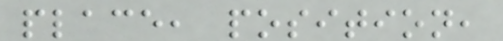place, position,
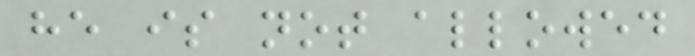he is not allowed
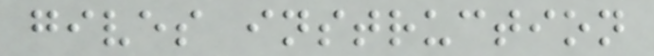gives instruction
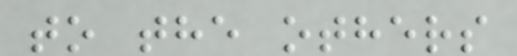to the others
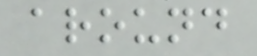around
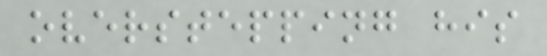overstepping his
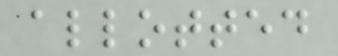allotted
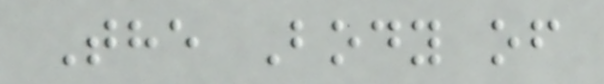The Body of
